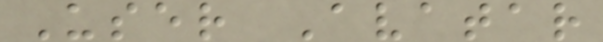User Avatar
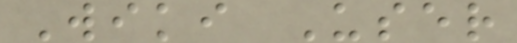Wiki User
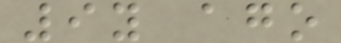9y ago
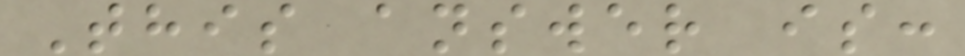This answer is:
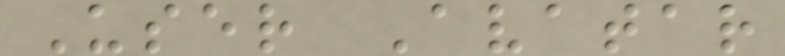User Avatar
